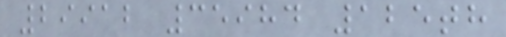29912 35984 125th
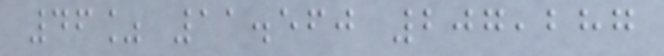46% 11.560 207,287
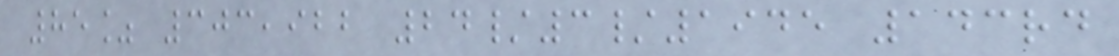85% 303,922 24/3/1945 143rd
